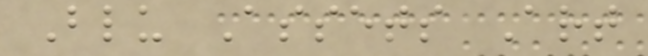Blu Assets Art
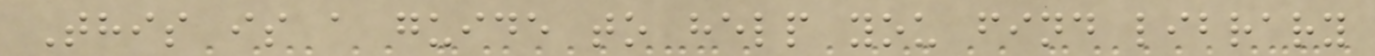This is a guide to help you find library
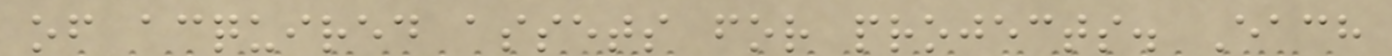of acquired assets for projects. Each
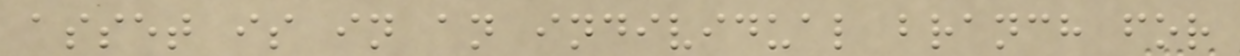asset is in an individual branch for
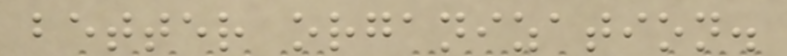better organization.
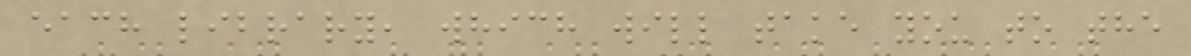each library, which will take you to the
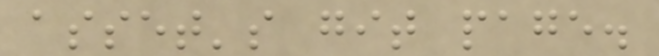asset's git page.
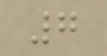7
